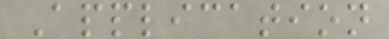Application
